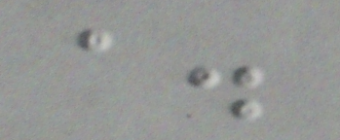a.
